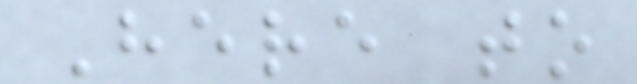Here to
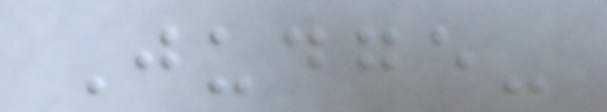Judge-
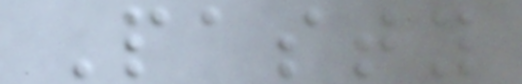Pasty
